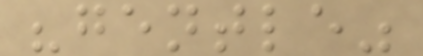"gentle"
